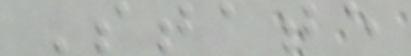State
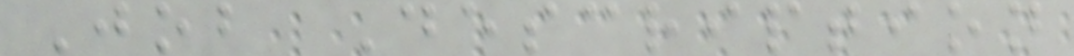Job Description
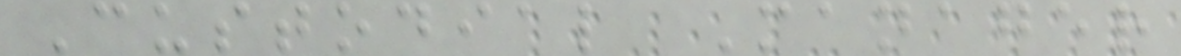Custodial Manager
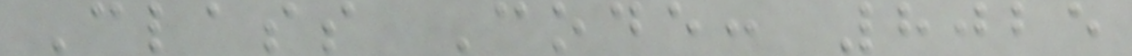Class Code: 8025
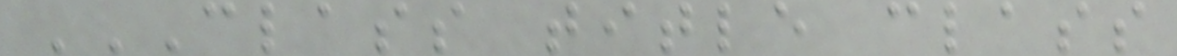CLASS TITLE CLASS
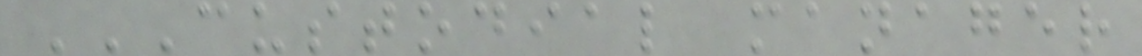CUSTODIAL MANAGER
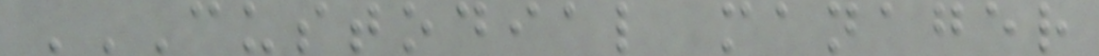CUSTODIAL MANAGER
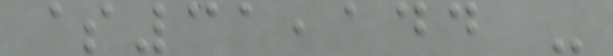$31,144 -
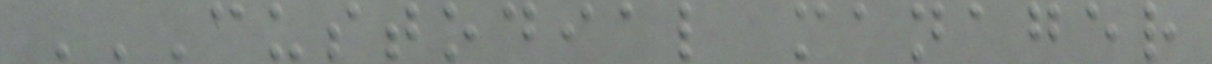CUSTODIAL MANAGER
